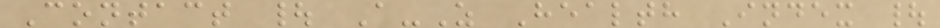Contact | A-Z Health Index |
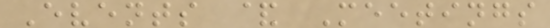Events & Meetings
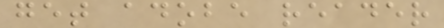get adobe reader
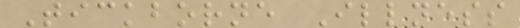Tickborne Illness
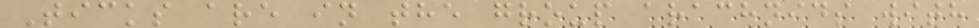Ticks are in the group arachnids with
